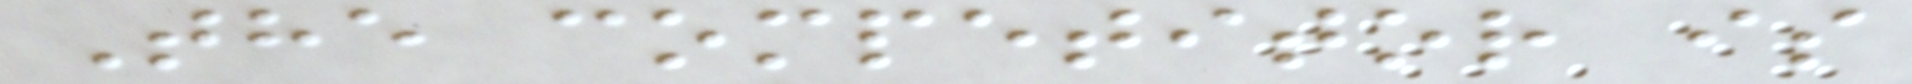The competitor is
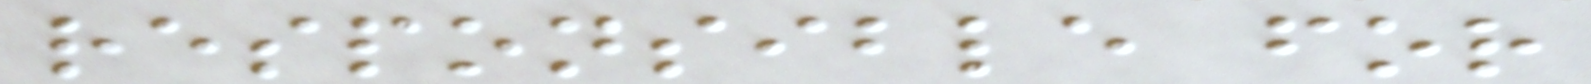responsible for
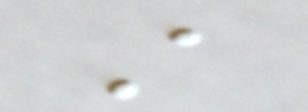A
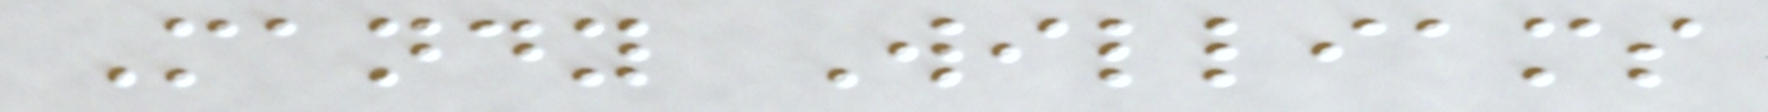Mandy Williams
